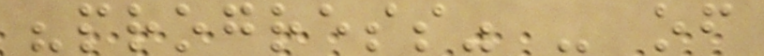"progress" - of
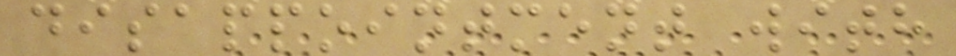disappointment with
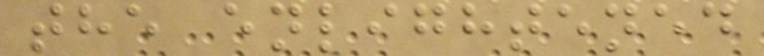the enlightened
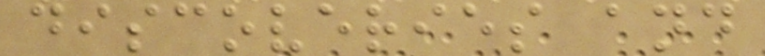discoveries and
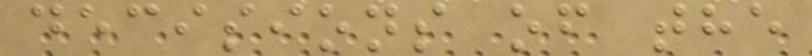decisions of the
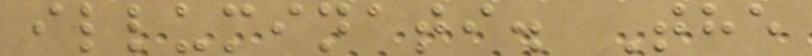illuminati. The
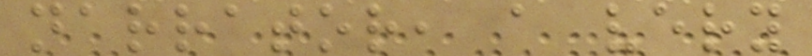narrator, a very
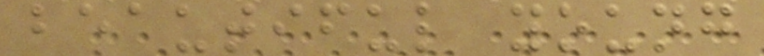beautiful young
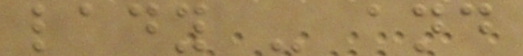lady - and
